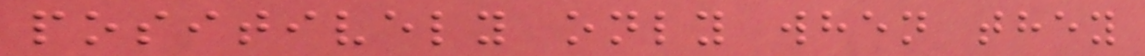positively only when they
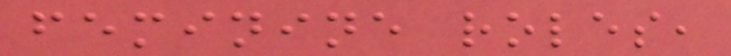feminine roles,
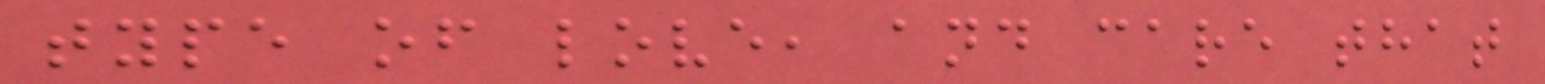type of love, and care that
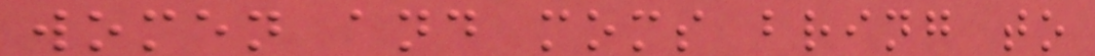women and moms bring to
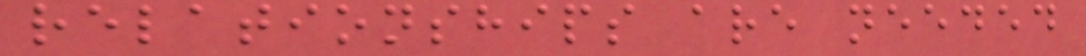relationships are needed
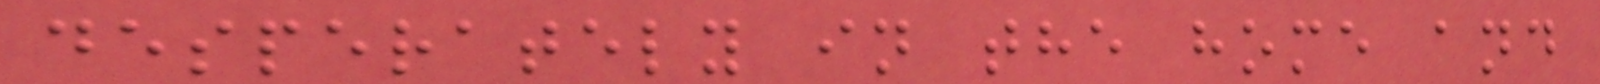desperately in the home and
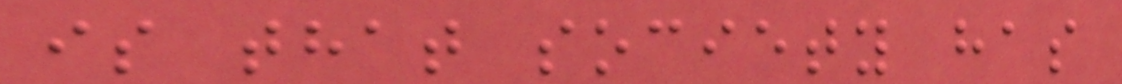is that society has
